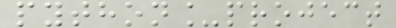python_project
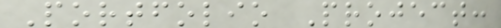Portfolio Project:
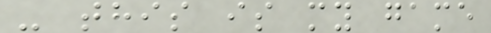- this is my game
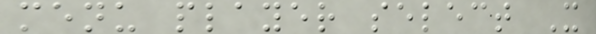menu player select X
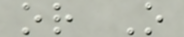or O
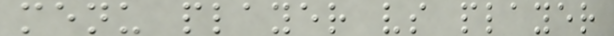menu player vs player
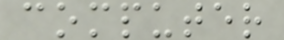computer
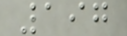197
